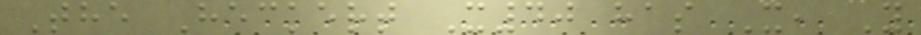The Heckert X40 has X, Y
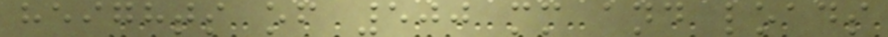heights of 500 mm and loads
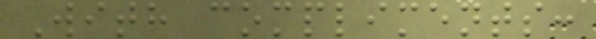With compliments:
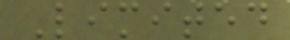Limited
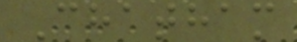Chatham
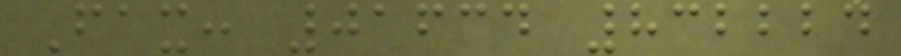Fax: 01634 832224
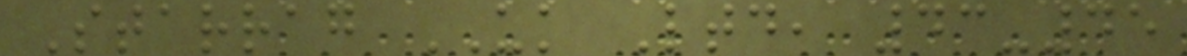Starrag UK Ltd, 43-45
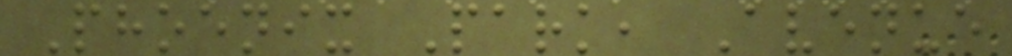Phoenix Park, Avenue
